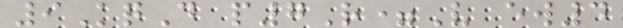9KqD p7R=V ew4
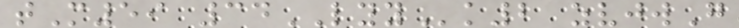tM59 34LYYk2 zvjwG
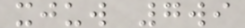xjuw 7wi
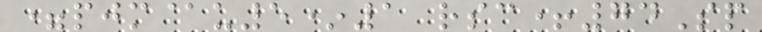=pjm@u5*1 rsc+74Sp
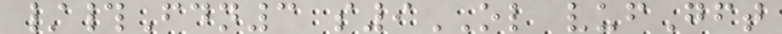/#Fdn3 s9OL vufGft
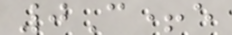0C+e
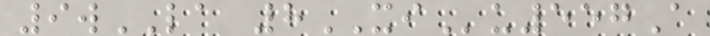9wLA 8XIu557A
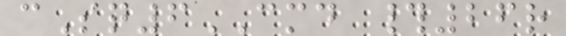cSq6CMD #26r
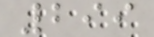299
